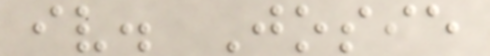iv. Josie
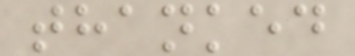thanked
